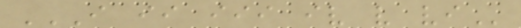I II III IV V VI
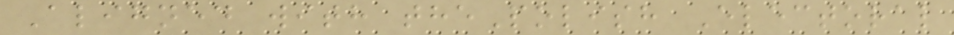Aligned with thePolish Electoral
